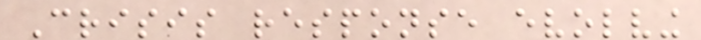Crisis response evolving
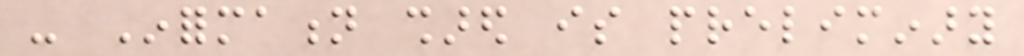- Information shared is preliminary
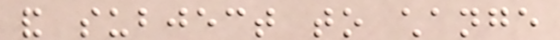and subject to change
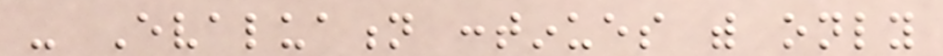- Evaluation continues with only
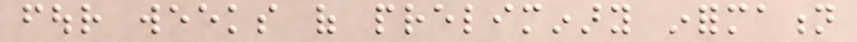four weeks of preliminary information
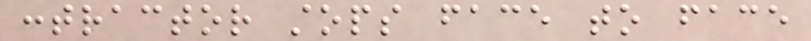contractor stops face to face
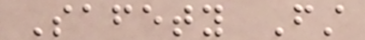Safety First
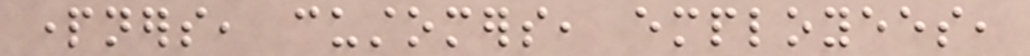partners, customers, employees,
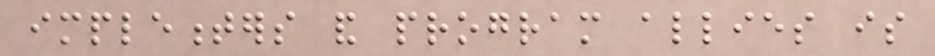implementers and program allies is
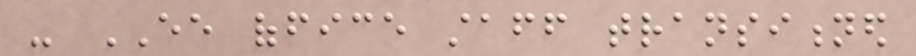- EE office staff transitioned
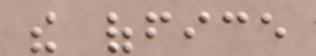the office
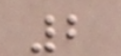2
